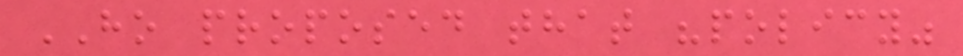HO proposed that "policy"
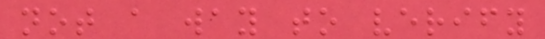not a way to verify
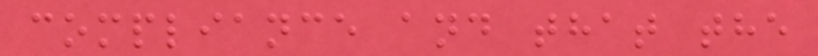compliance and that the
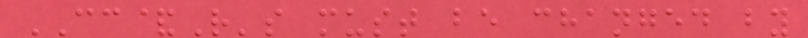CC&R's must be changed by
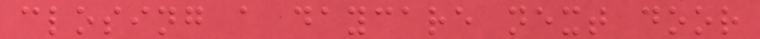closing a daycare next door
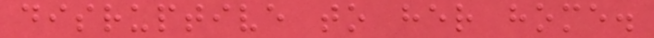disruptive to her home.
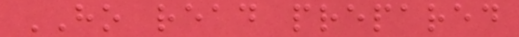HO read prepared
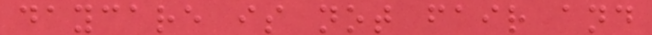daycare is not fair and
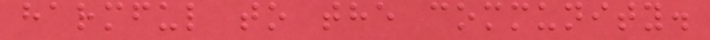harmful to the community.
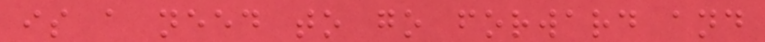is a need to go forward and
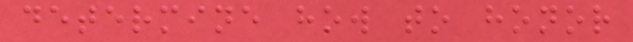determine how to honor
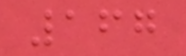167
